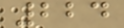224
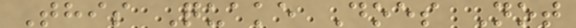This Quake Does Not
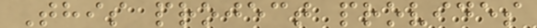This project provides
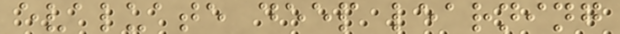evaluate deep learning
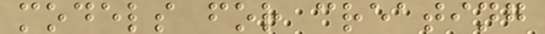models for creating
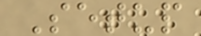Setup
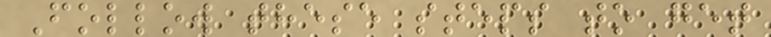Follow these steps to get
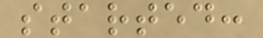started:
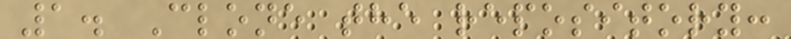1. Clone the repository:
